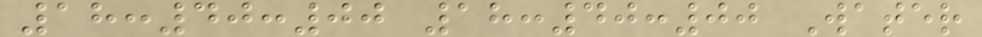18:40:00 18:40:00 Water
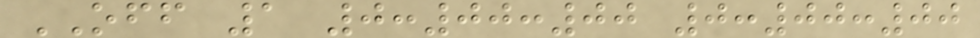OFF 1 0:00:00 0:00:00
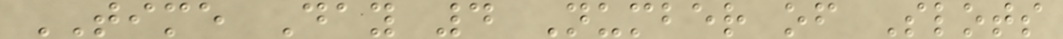TIME Day 4 Number of Slots
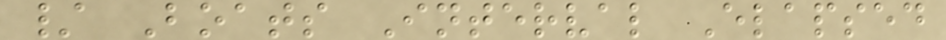/ Boats Interval Elapsed
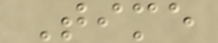Time
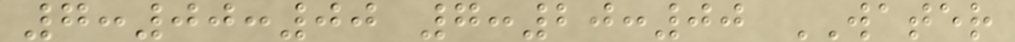7:00:00 7:20:00 WATER
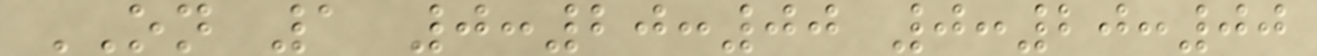ON 1 0:20:00 0:20:00
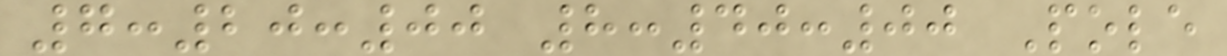7:20:00 8:40:00 Pole
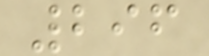296
